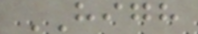HIGH
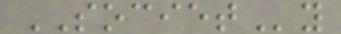SOCIETy
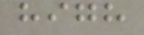high
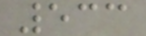533
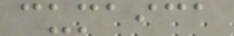cumaica
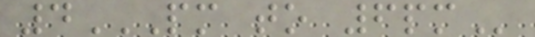4PM TO 6PM
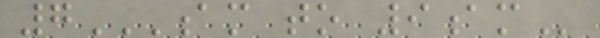7AM TO 9AM
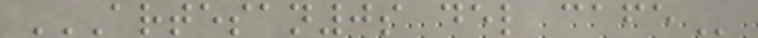ARTESAN0S DEL CAFE
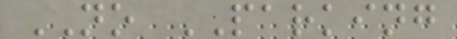NO PARKING
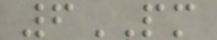6PM
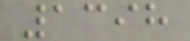1398
